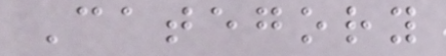Category
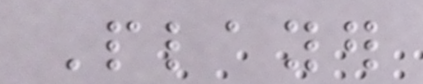Player
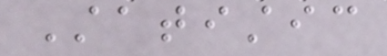Statistic
